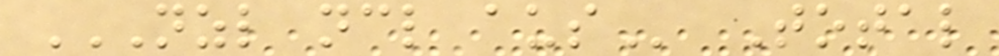NZL NCL AUS Total
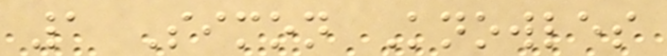1 Simon Knowles
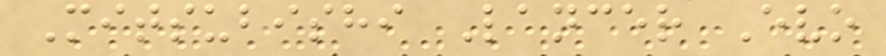Mitsubishi Lancer Evo
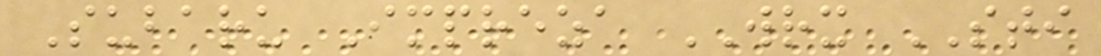Subaru Impreza WRX STI
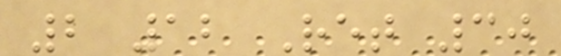2 12 Ret 30
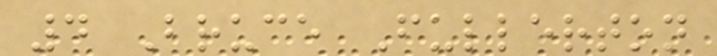4 Bruce Fullerton
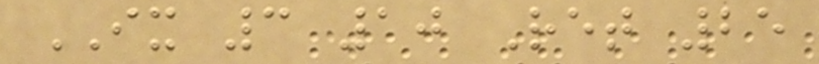IX 3 10 Ret 25
